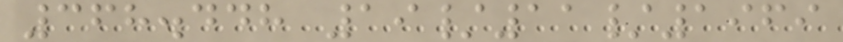368.448 19/11/1969
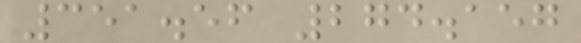351.56 274.157
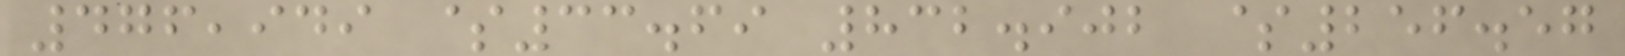476,949 $33.69 832.902 $256.57
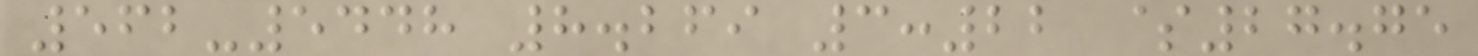562-5448 8.269 3:22 $27.75
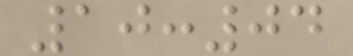10:04
